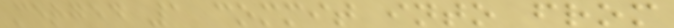merged 1 commit into from
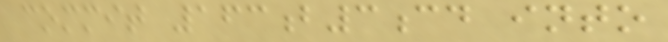commit 163b3cd into
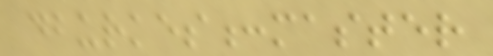dburkes:master
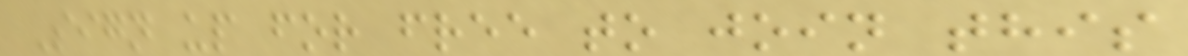Sign up for free to join this
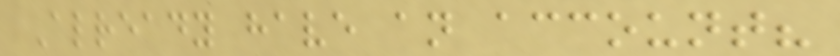Already have an account?
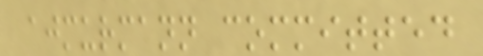ajmurmann committed
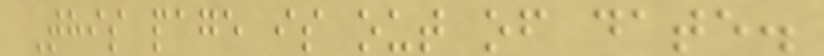This page is out of date.
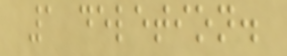1 deletion.
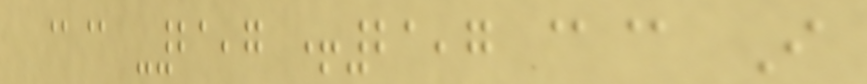@@ -21,7 +21,7 @@ I
